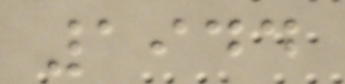1944
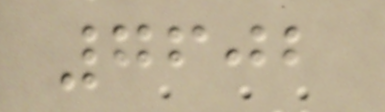7602
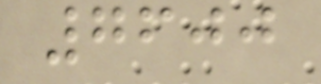7600
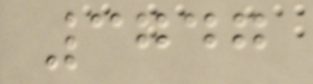3747
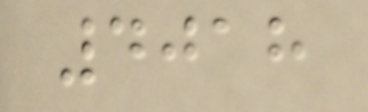4018
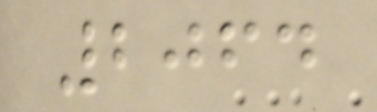2064
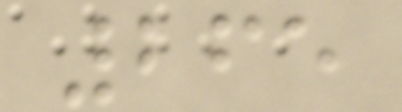265
